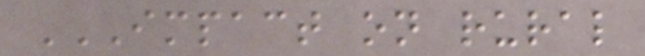IMPACT ON RURAL
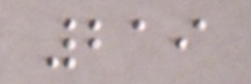219
